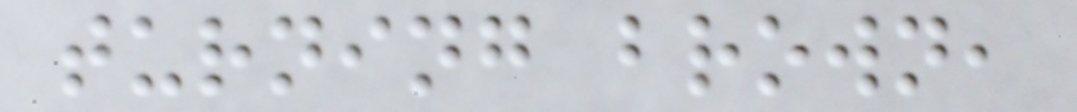turning brown,
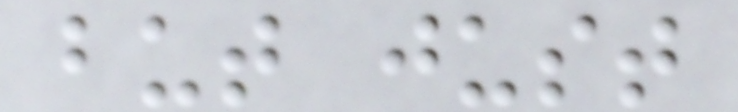but just
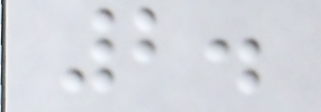2.
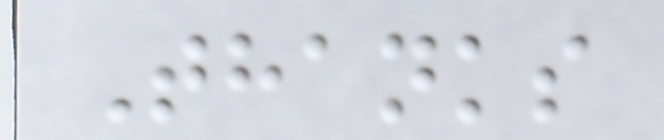Thanks
